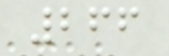266
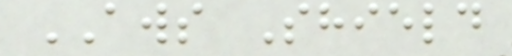AWS Shield
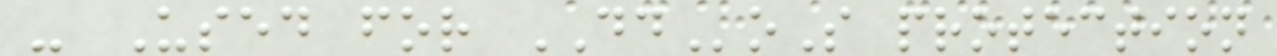- Used for DDoS protection
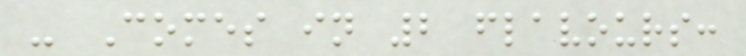- Comes in 2 flavours:
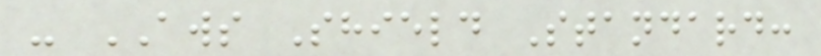- AWS Shield Standard:
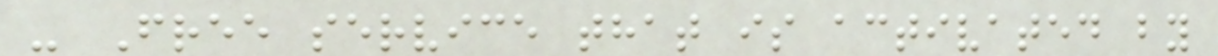- Free service that is activated by
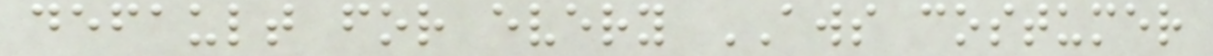default for every AWS costumer
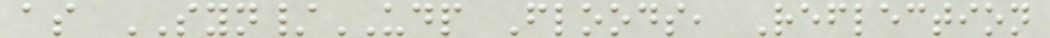as SYN/UDP Floods, Reflection
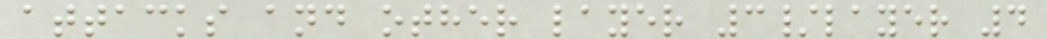attacks and other layer 3/layer 4
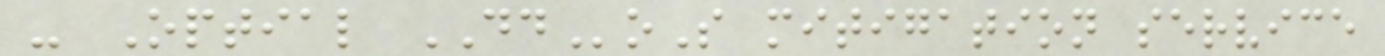- Optial DDoS mitigation service
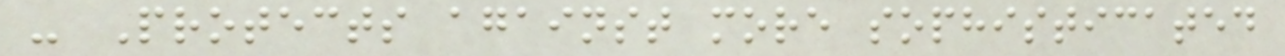- Protects against more sophisticated
